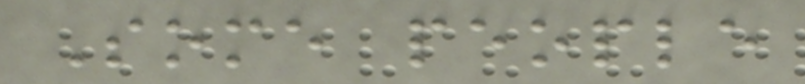Some people
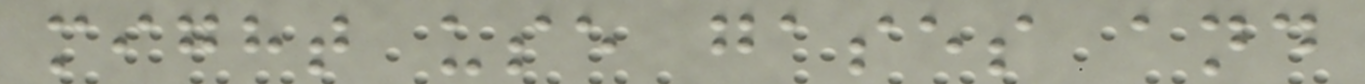might use gases and
